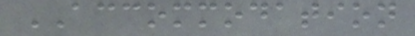ACCOMMODATION
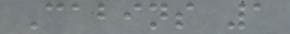Cabins 1
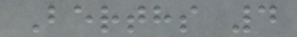Berths 4
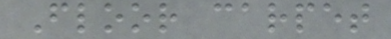Floor carpet
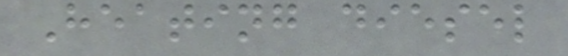Heating diesel
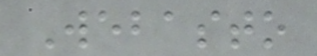Webasto
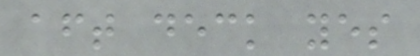aft deck yes
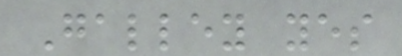Galley yes
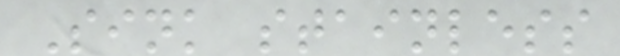Sink stainless
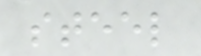steel
